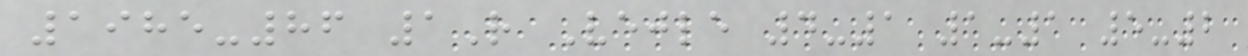1985-86 1R Vejle 4-1 1-1 5-2
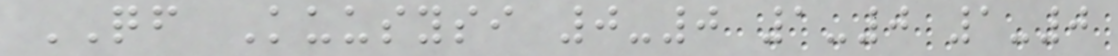QF Kuusysi 0-0 1-0 1-0
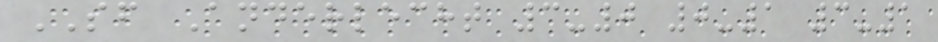SF Anderlecht 3-0 0-1 3-1
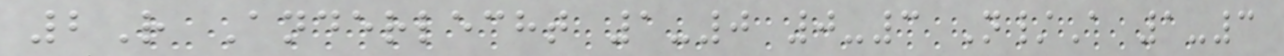2R Anderlecht 1-0 0-3 N/A 1-3
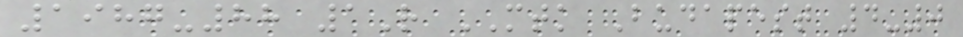1987-88 1R MTK Budapest 4-0
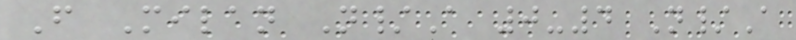F Milan N/A 0-4 N/A
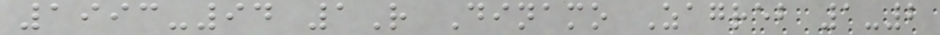1993-94 1R Dinamo Zagreb 1-2
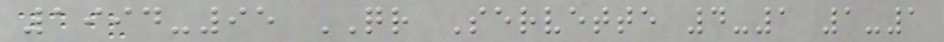1994-95 QR Servette 4-1 1-1
